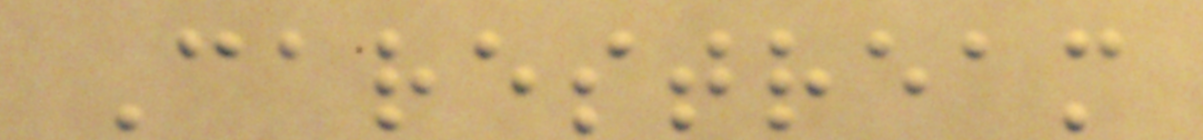Carestream
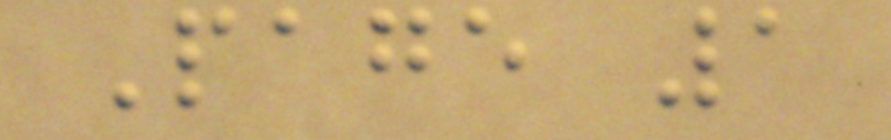Page 1
